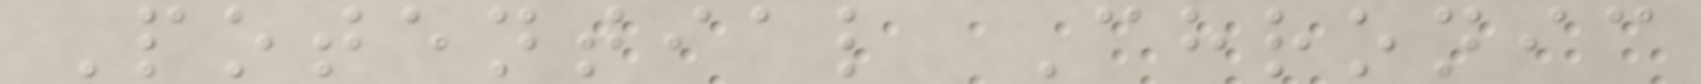Potential Chronic
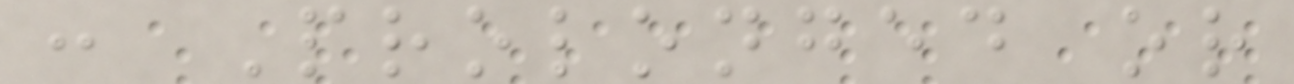: Prolonged or
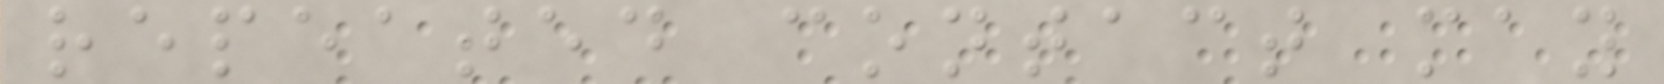repeated contact may
